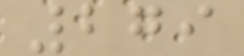279
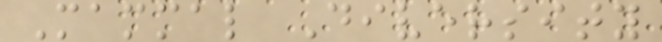Mammal Diversity
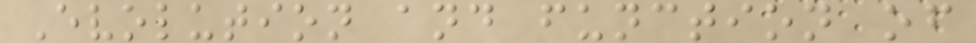Evolution and function of
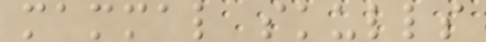mammal skulls
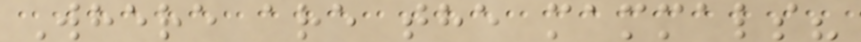Where are the mammals?
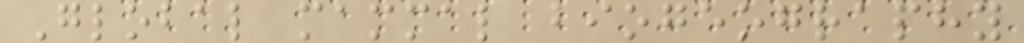Global mammal biogeography
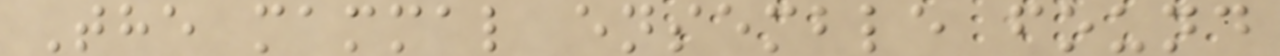The mammal ensemble found
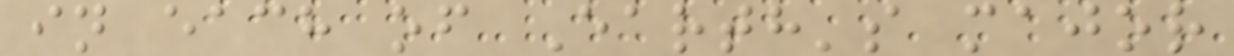in each of Earth's major
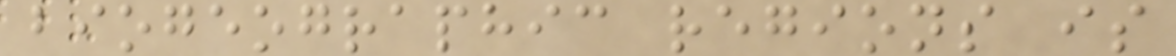biogeographic regions is
